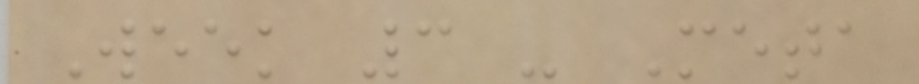Week 3 - Meta
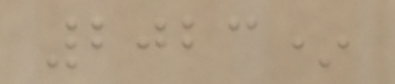2023*
